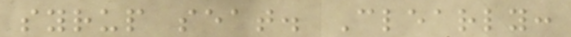syrup seat. Clearly:
